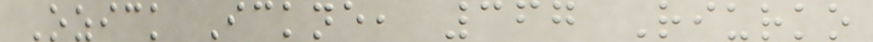Ozick Ickne, 367 Riurko
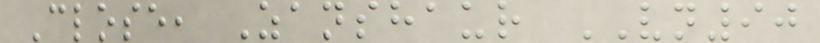Close, Zanshaur VN90
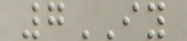7IY
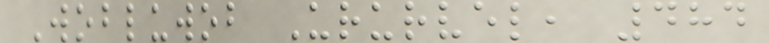Wobluwob Ururvel, 484
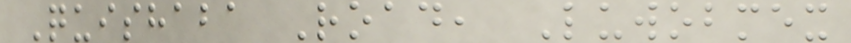Quishaba Road, Luwobmex
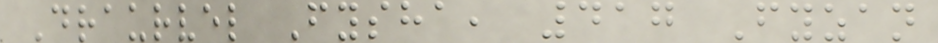Draurvel Fysha, 417 Fyzan
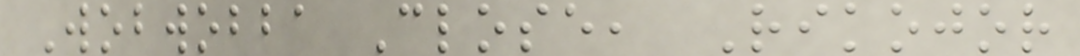Wobwobba Close, Rikojor
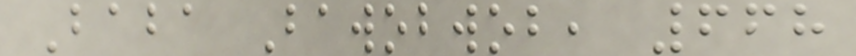Baba Bawobwob, 668
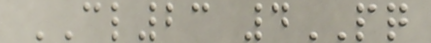CL23 4PQ
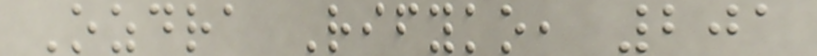Ozdra Rifyko, 201
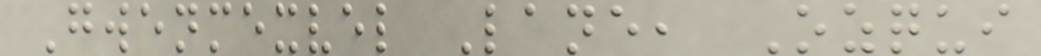Gwenmexvel Lane, Ozqui
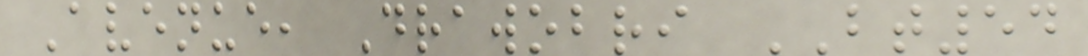Avenue, Drawobri BT54
